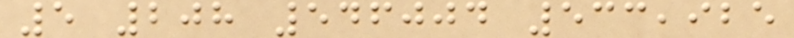5 208 546004 533,925
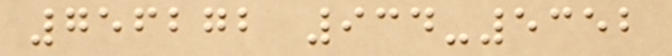756272 934-5352
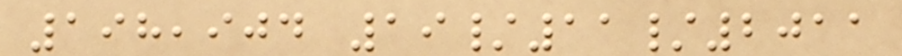198,904 19/11/2011
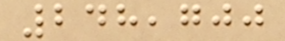248,700
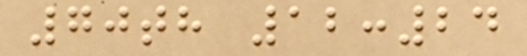70th 12:24
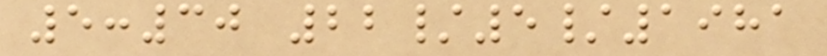5:30 22/5/1981
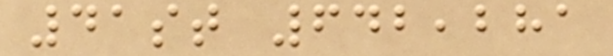41st 642,281
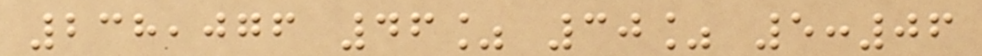238,076 46% 30% 5:06
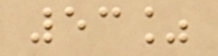53%
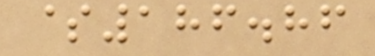$186.86
